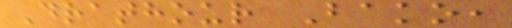Drathour Bako,
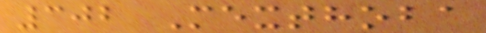302 Mexthoba
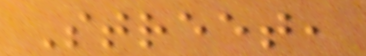Street,
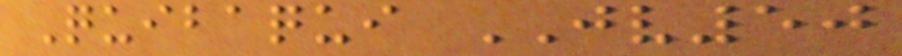Quibaqui JV50
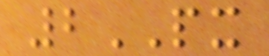2PX
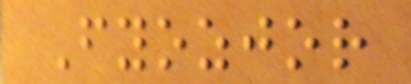Fyozjor
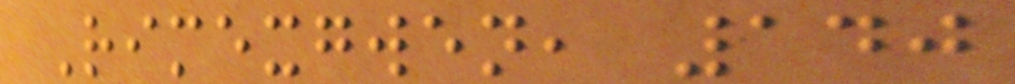Rimexgwen, 140
